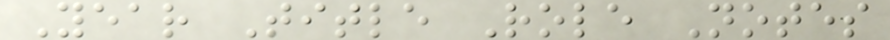Year Title Role Notes
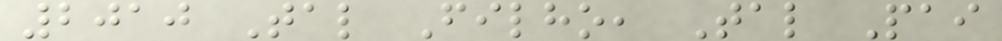2010 Tal Filho, Tal Pai
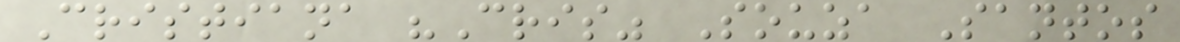Cristiana "Cris" Souza Santos
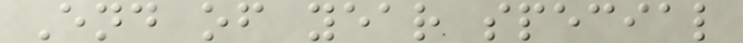End of year special
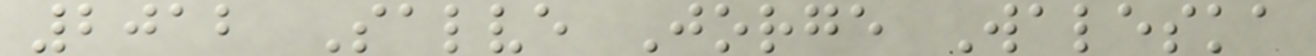2012 Salve Jorge Waleska
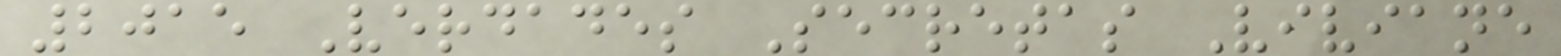2015 Verdades Secretas Viviane
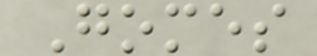Gomes
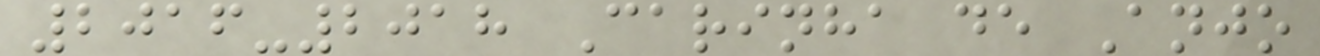2016-2018 Carinha de Anjo
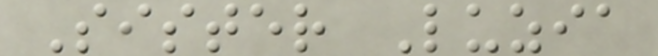Sister Luzia
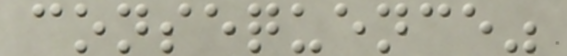consequence"
